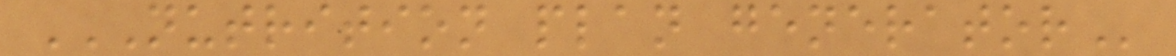NUTRITION PLAN GENERATOR
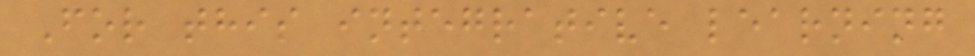For this integrative learning
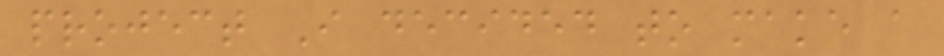project I decided to make a
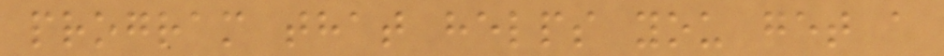program that helps you get a
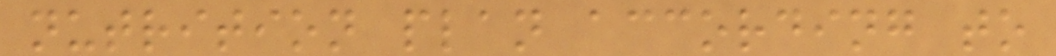nutrition plan according to
